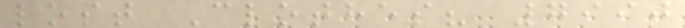lost Clothes? 7990
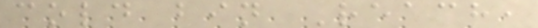cold bin Reach,
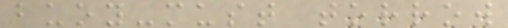buoy-must torrow
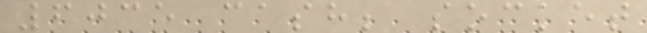6035 cash; socket
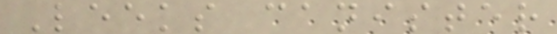Leeks canister
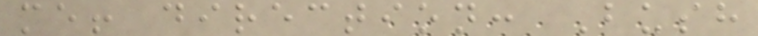me! direction: Bush
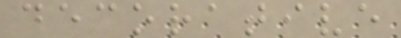decorative
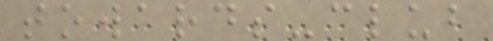towards-club
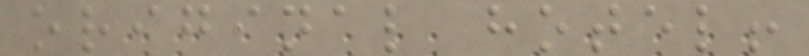original hotel!
